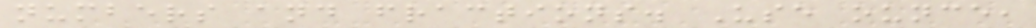numbers and fractions. Use ounce,
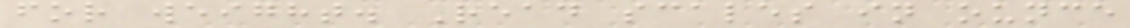for weight. Read scales in ounce
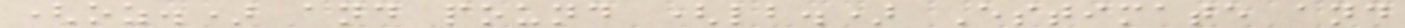(oz.) and pound (lb.) Estimate and
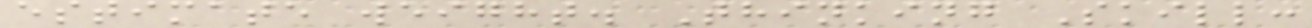estimate weight. Thinking Skill:
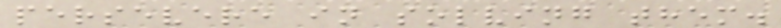persevere in solving them.
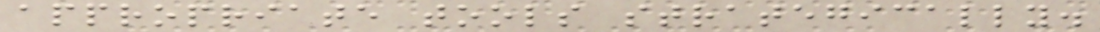appropriate tools strategically.
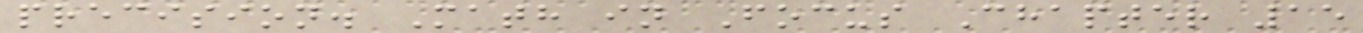precision. Math in Focus Chapter 15
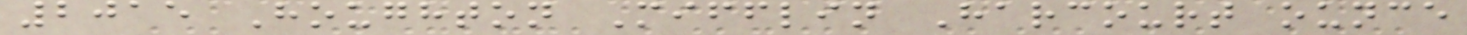2015 Houghton Mifflin Harcourt ounce
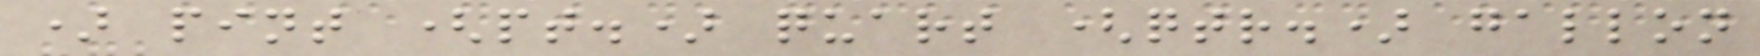) pint (pt.) quart (qtr.) gallon
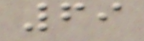69
